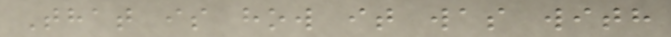That is how it was with
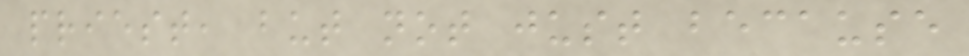priest, but not just because
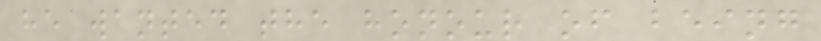he wanted the honour of being
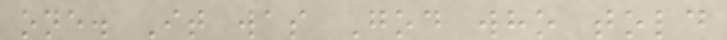one. It was God who told
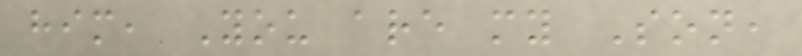him, You are my Son,
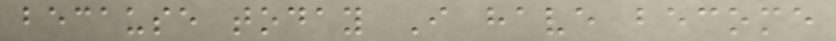because today I have become
